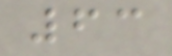63
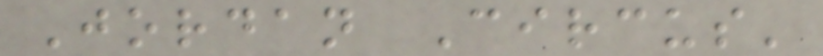Jordan Circus'
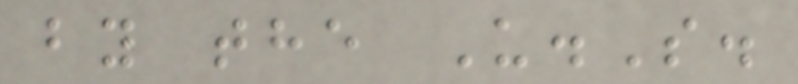by the U.S.
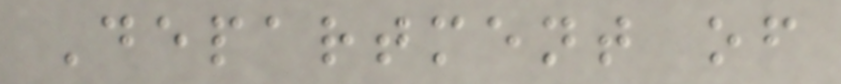Department of
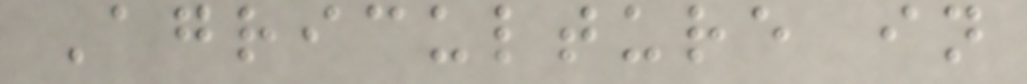Agriculture in
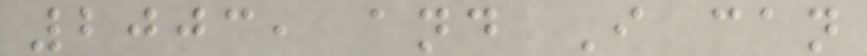2003, and I can
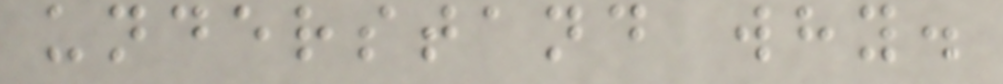understand why.
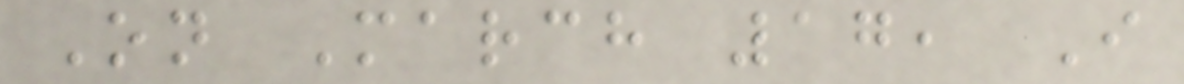On March 17, I
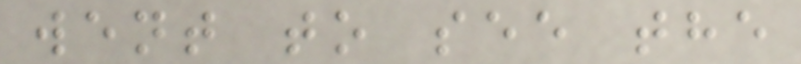went to see the
